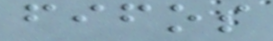fifos
